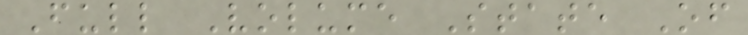Full Volume State Of
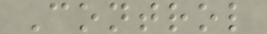Control
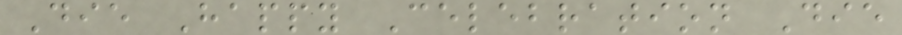Die Happy Celebration Die
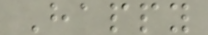Happy
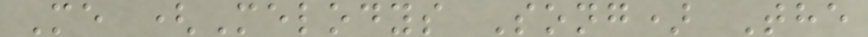Me (Melodys Song) The
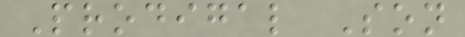Prodigal Son
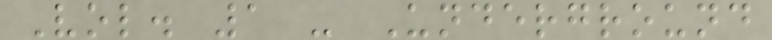Vol. 1 - Underground
